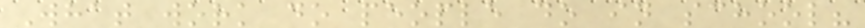What work do people do in school?
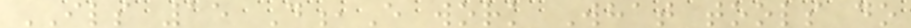ILS 15 D,E work What tools do
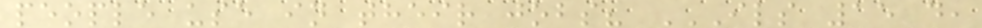people use in their jobs? ILS 15 D,
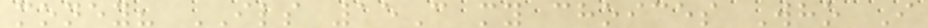money? ILS 15C my choices Who I
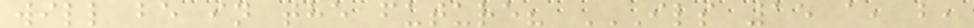will be in the future? ILS 15 A, B,
